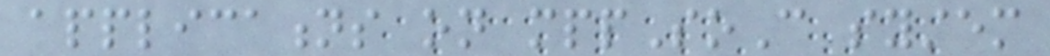applications on mppSoC system
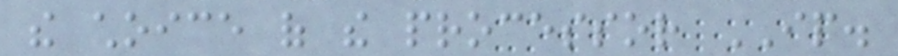the choice of the processor IP.
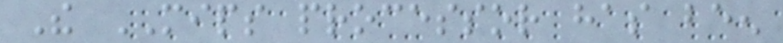The MIPS processor has been
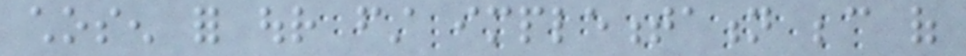chosen for our first implementation because of
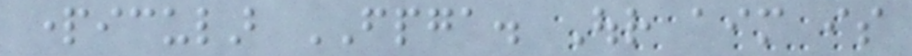particular FPGA. Our aim is
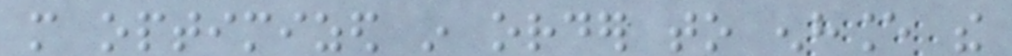more optimized in order to enhance the
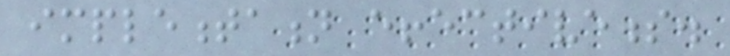implementation effectiveness.
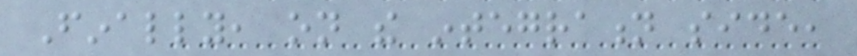Finally, on the integration side,
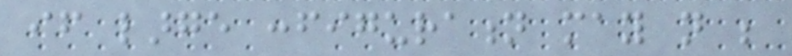if large configuration may not be
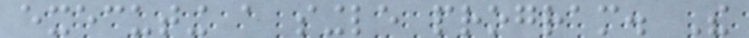executing a single program. The
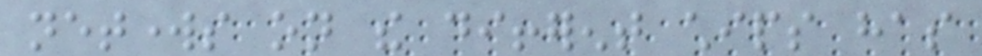networks on the different chips has
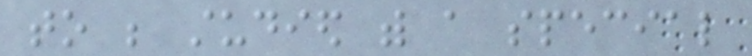to be studied with a special
